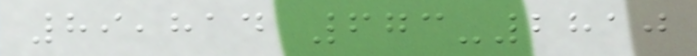89,814 673-2810
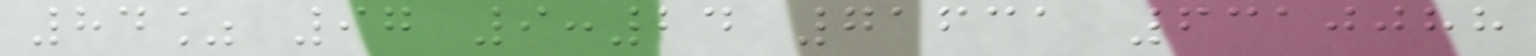84% 97 9:24 71631 6310088
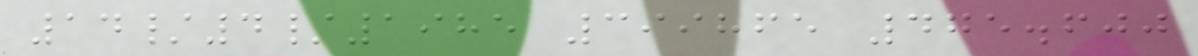14/4/1985 399865 475.600
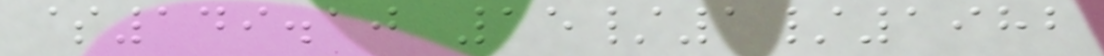$149.10 15/1/1982
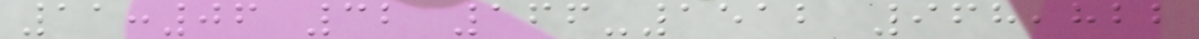11:06 32 166-1512 968,822
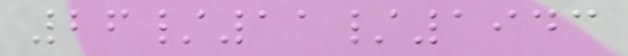26/11/1943
